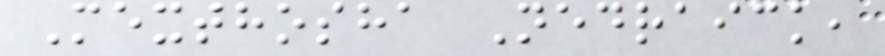Mexthosha Nedraick,
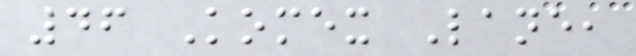46 Komex Lane,
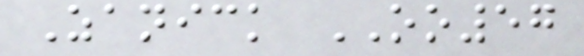Zanick OO57
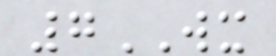7WX
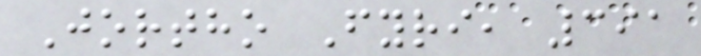Jortho Fyri, 391
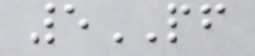5PF
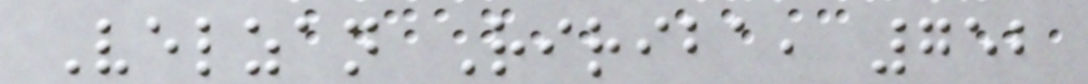Velzan Ririba, 752
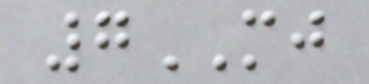7MJ
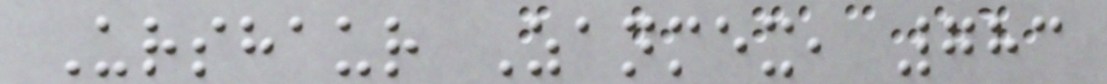Urshaur Zanmex, 783
